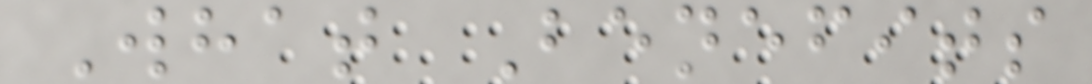What Benefits
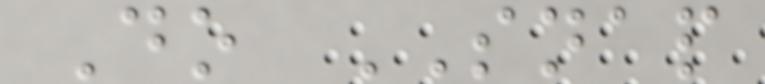Do SNAP
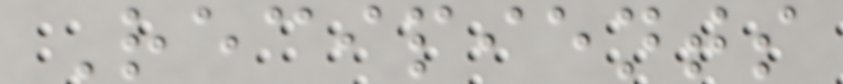Recipients
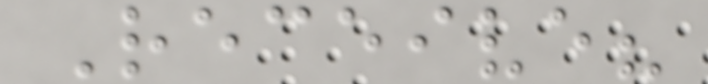Receive?
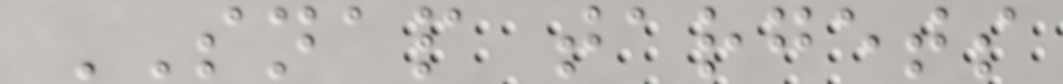SNAP targets
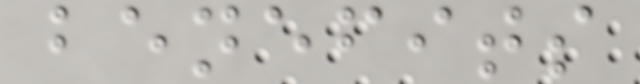benefits
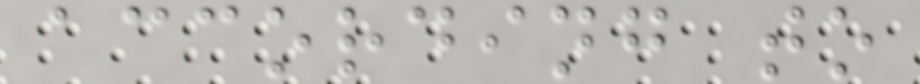according to
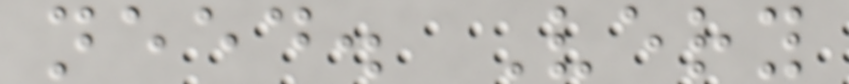need. Very
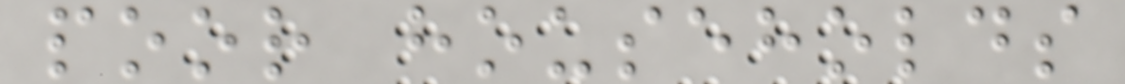poor households
